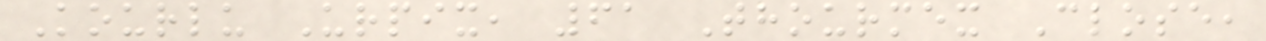Kourlu Urpix, 61 Thourmex Close,
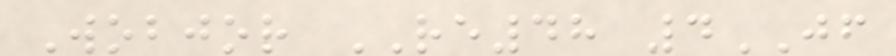Wobjor RE48 4JF
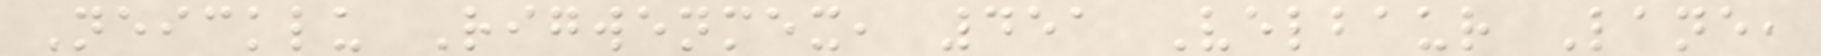Neicklu Rigwenmex, 451 Velbaur Lane,
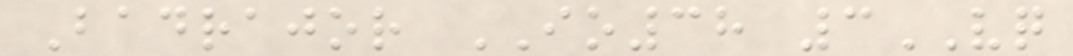Badrajor IO38 3VQ
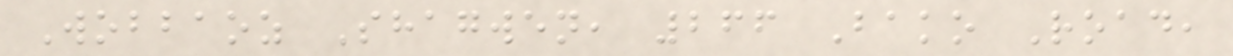Wobbaoz Shagwen, 266 Bako Road,
